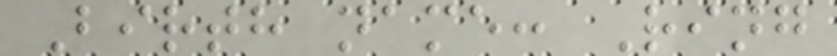Birth name: Ring
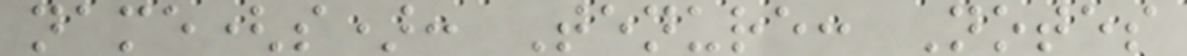name(s): Tenure: Notes
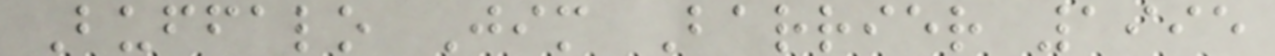Buffalo Jim Barrier 1995
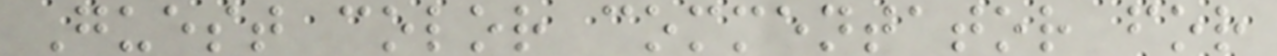Guest color commentator for
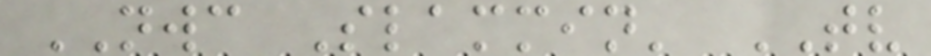NWC Slammin' TV
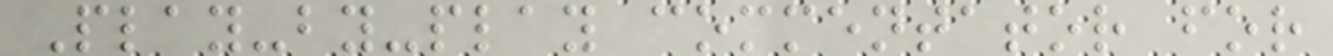Play-by-play commentator for
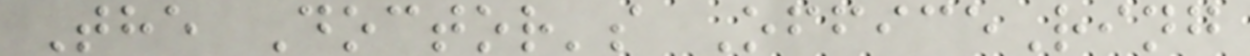The Doctor's OfficeRing
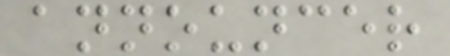announcer
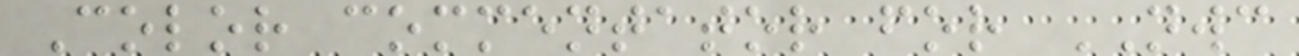Color commentator for NWC
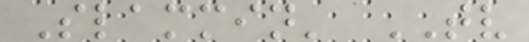Slammin' TV
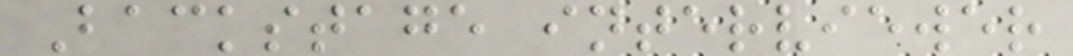Backstage interviewer
